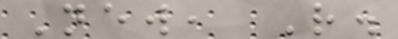New, R.
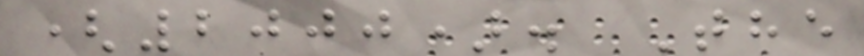(2000). The
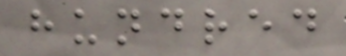hundred
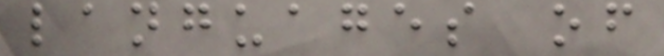languages of
